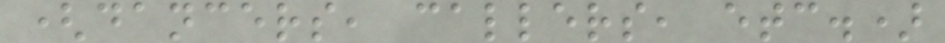(dancers, callers, etc.)
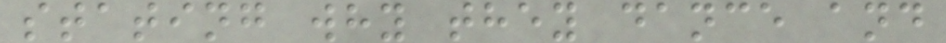stating why they dance and
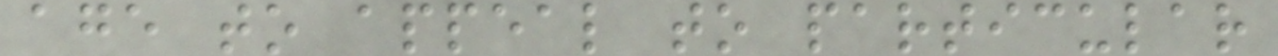age to appeal to particular
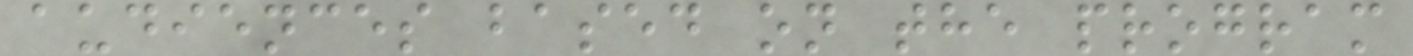audiences based on the program
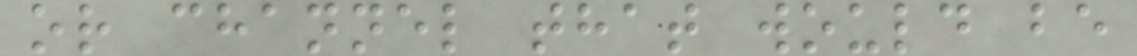or channel that would be
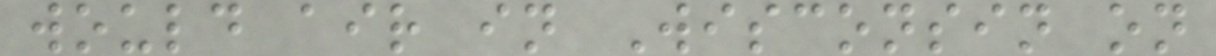would air in Wisconsin on
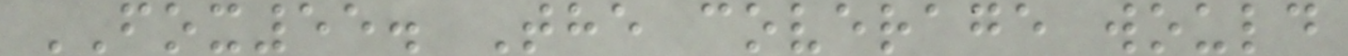FOX55. The coverage would
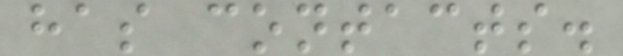has contacts.
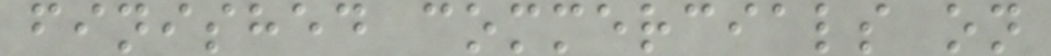finished commercials on
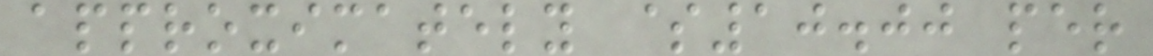approximately $10.00 per
